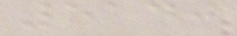5140
